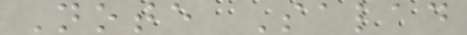Note Salad
